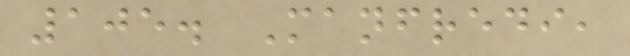105. Manfredi,
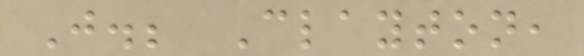J.; Clayton,
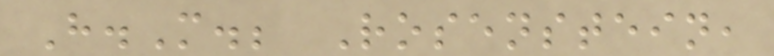H.M.; Rosenstein,
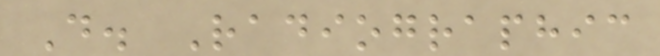D. Radiographic
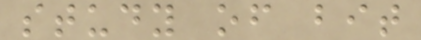study of bit
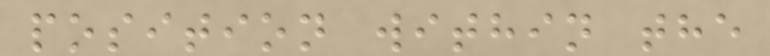position within the
